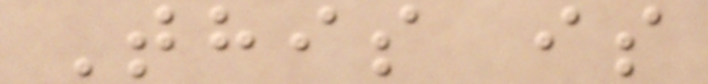This is
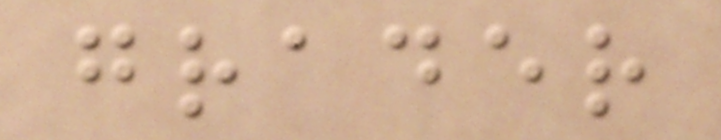grader
